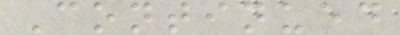Continued
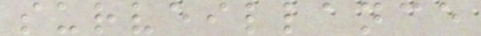surveillance
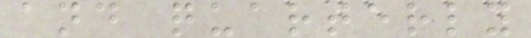and quarterly
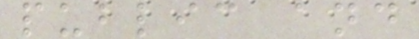public and
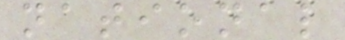national
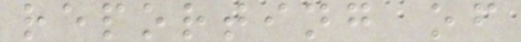reporting of
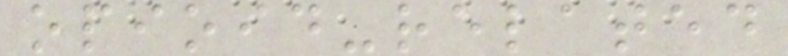opioid-related
